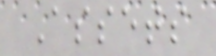Assets
